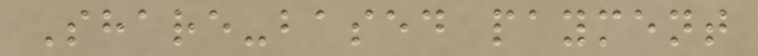Share-based payment
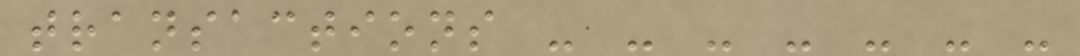transactions - - - - - - -
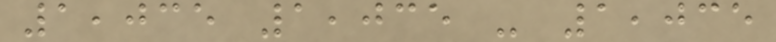1,035 1,035 - 1,035
